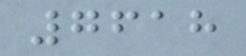7618
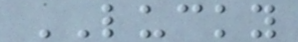LUCKY
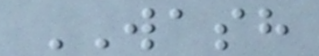WASH
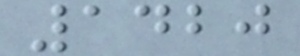1420
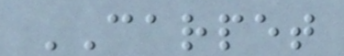CARPET
